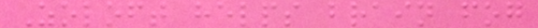Zoloft helps brain fog
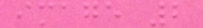image 2
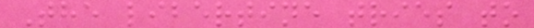The libertine tries to
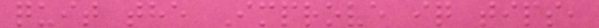quit the Improve iq tips,
